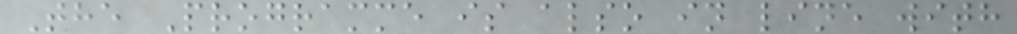The Programme is also in line with
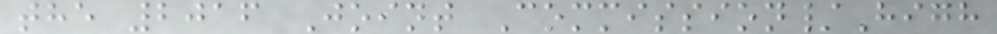the 2016 Joint Commission/High
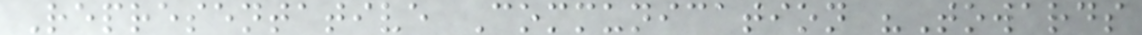Representative Communication "Towards
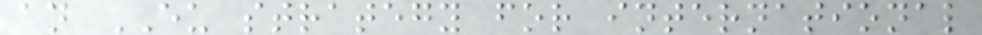an EU strategy for international
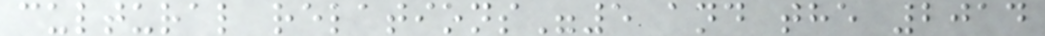cultural relations"5 and the 2014
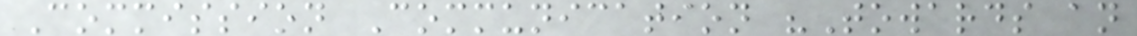Commission Communication "Towards an
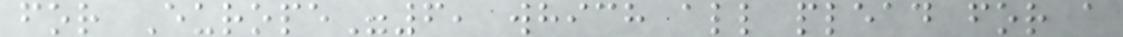for Europe"6, which all plead for a
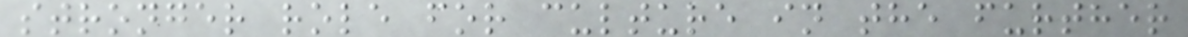stronger role for culture in the further
